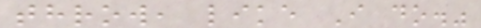throw, like I do."
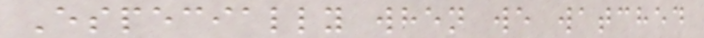Especially when we watched
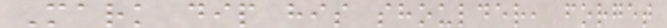Mark dip his shoulder, forget
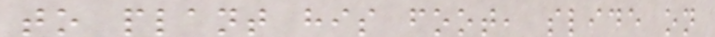to plant his foot, slide on
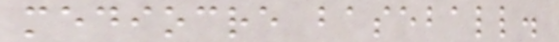mediocre baseball.
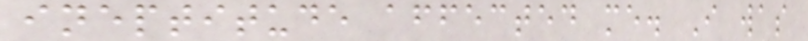ineptitude affected me. I was
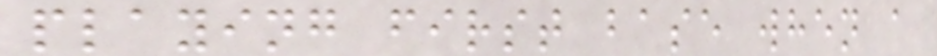playing first base when a
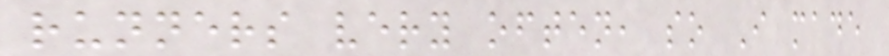runners very often, so I made
